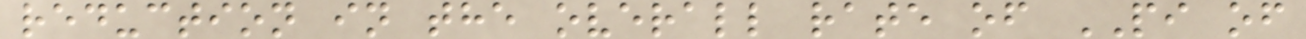reduction in the overall rate of PI of
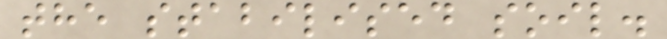the stabilised soil.
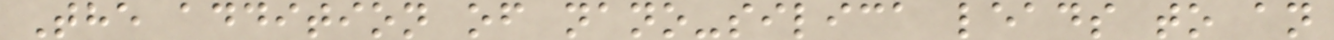The addition of nano-silica leads to an
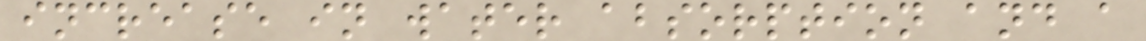increase in water absorption and a
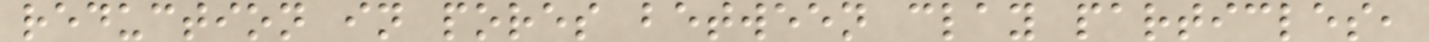reduction in pores between clay particles,
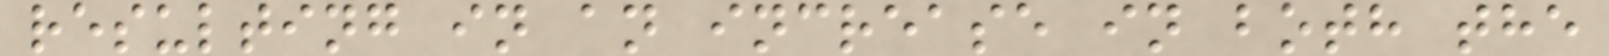resulting in an increase in both the
